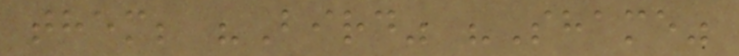them; "Bird" "Shame"
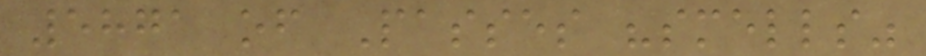5871 of Passes "smells"
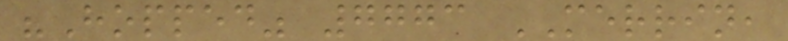"Hopped" 7773 MERRIN,
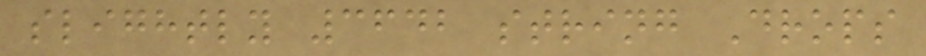slightly 3642 string Drops
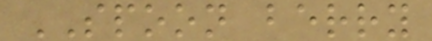SPOON berry
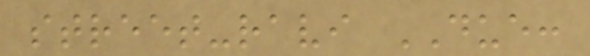street-ravi DUE:
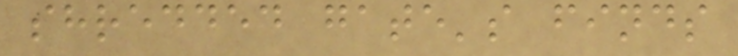shredded gate's finds
